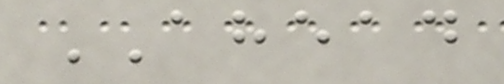AHEAD
